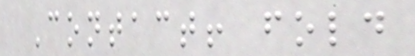Contact! fold
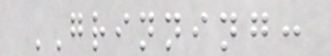GRINNING:
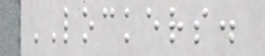LOCKERS.
